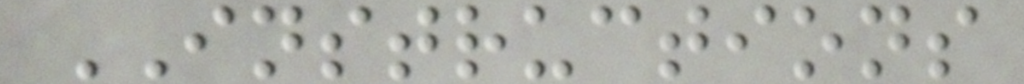INSTRUCTIONS
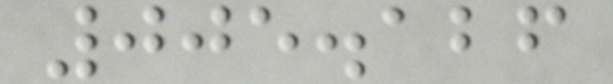005.126
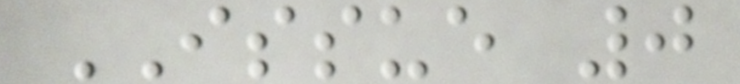ISSUE 0
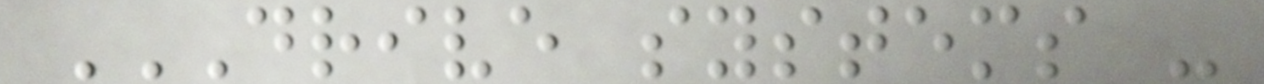DRIVE SYSTEMS -
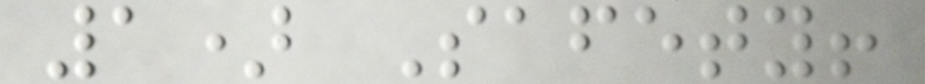1) Safety!
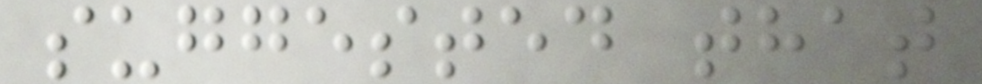suggested that
